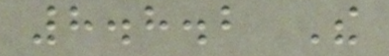8.8.2 The
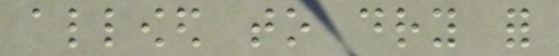allowed to dry for
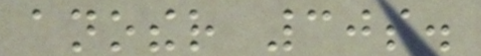another 30s.
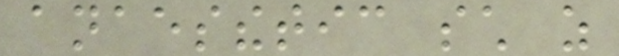anaesthetic such as
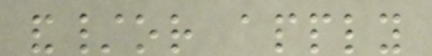and/or apply
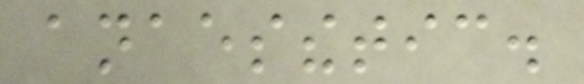anaesthetic.
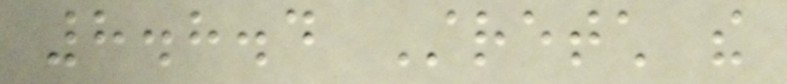8.8.4 Stretch the
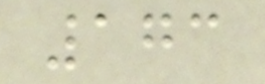173
